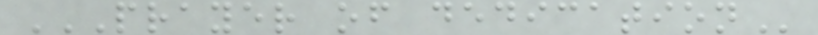PRAYER OF DEDICATION
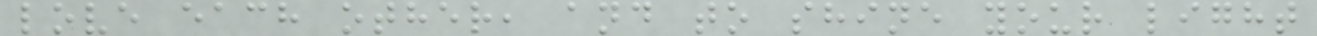love each other, and to shine your light
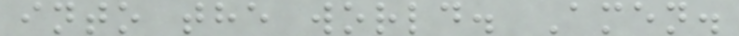into the world. Amen.
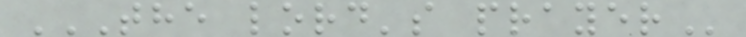THE LORD'S PRAYER
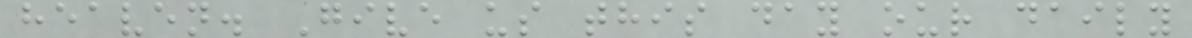heaven. Give us this day our daily
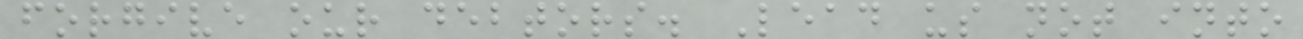forgive our debtors. Lead us not into
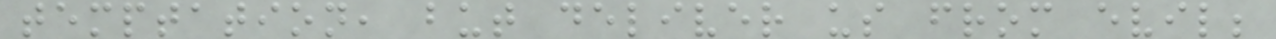temptation, but deliver us from evil;
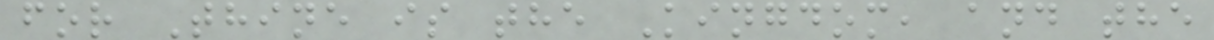for Thine is the Kingdom, and the
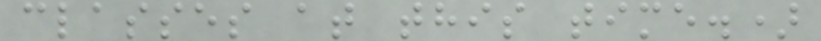classes at this time.)
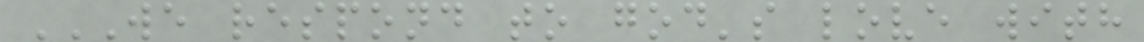WE RESPOND TO GOD'S LOVE WITH
